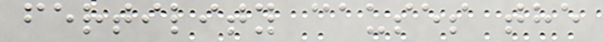fertility causes the
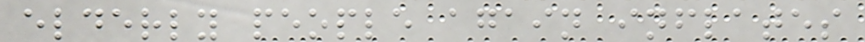elderly people again inflates
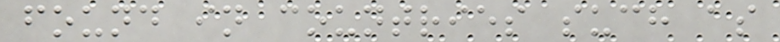found in countries such as
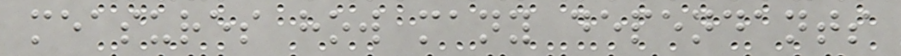measures how many dependants
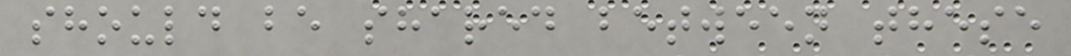should be shared between these
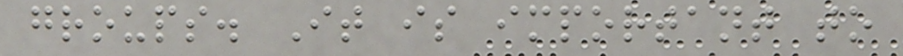groups. It is important to
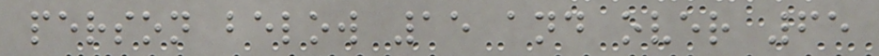person below 15 and over 65
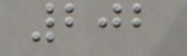202
